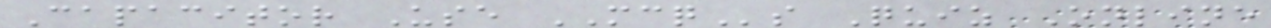Capacitor Use MCQs Quiz Online
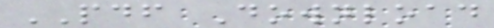PDF Download
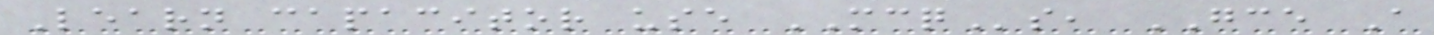Learn capacitor use MCQs, GCE A
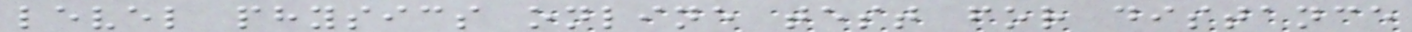level physics online test for distance
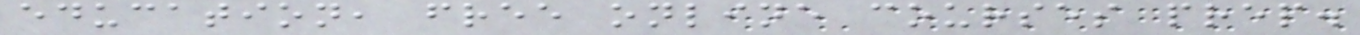education, free online courses prep.
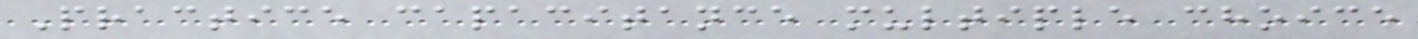Practice capacitance multiple choice
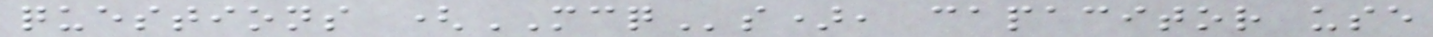questions (MCQs), capacitor use
